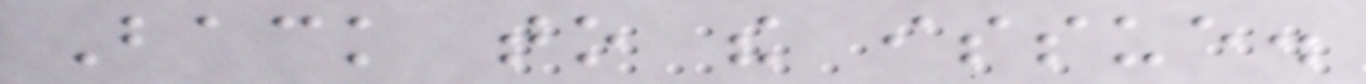Back to the issue.
